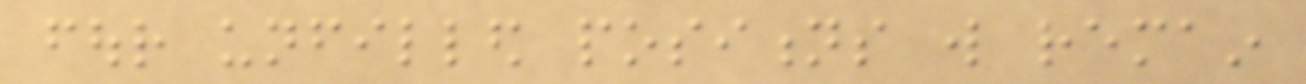four unfilled positions will remain
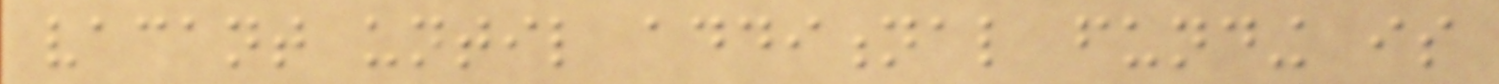vacant until additional funding is
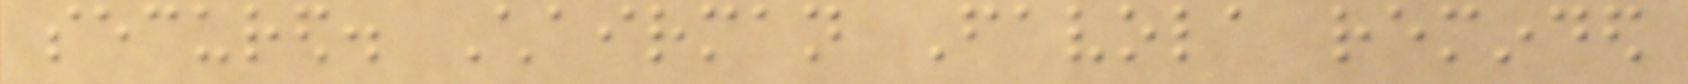secured. Chairman Favola reminded
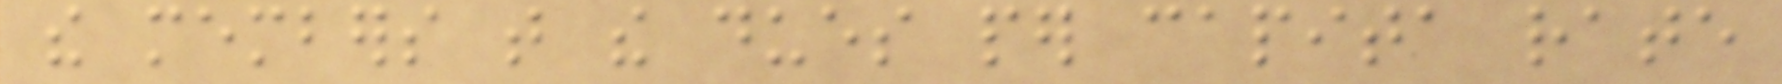the members that the dues per capita rate
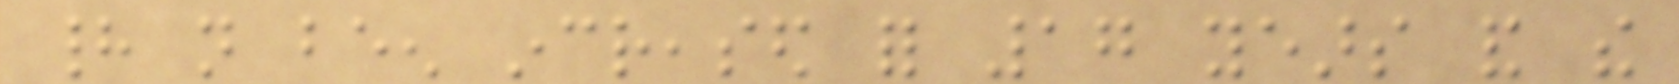had not been increased for 17 years and the
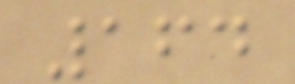164
